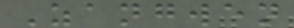Zangwen
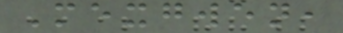Mexgwen,
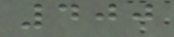400
